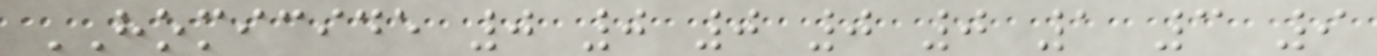HOMICIDE 0 0 0 0 0 1 3 9
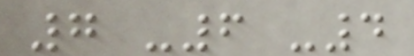7 -6 -4
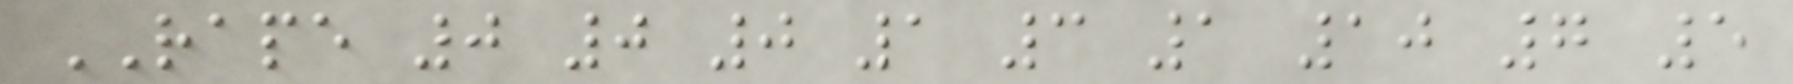RAPE 0 0 0 1 3 1 10 7 5
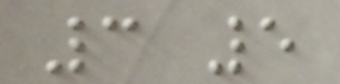3 5
